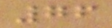76
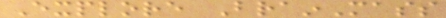Explore BrainMass
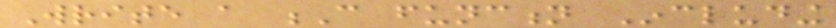Write a C function Including
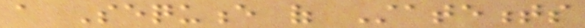a Sequence of Statements
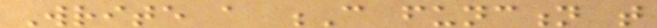Write a C function that
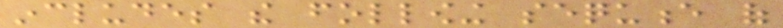includes the following sequence of
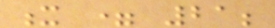x = 21;
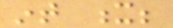int x;
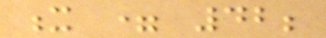x = 42;
